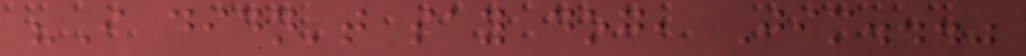"I didn't say dog, Jim..."
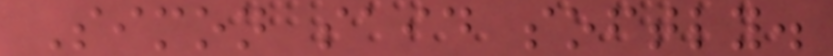Simon said softly.
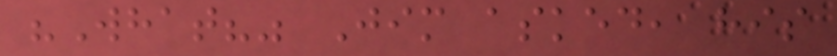"What?" Jim asked, his
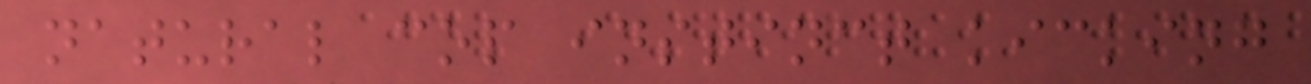natural cop instinct kicking
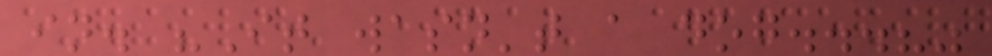in. "It wasn't a dog...?"
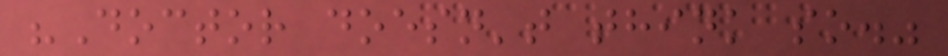"Doctor doesn't think so."
